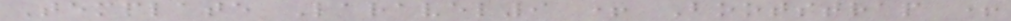Template Laravel9 + Bootstrap +
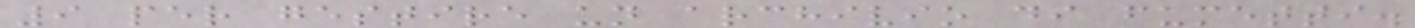9 per gestire un archivio di fumetti.
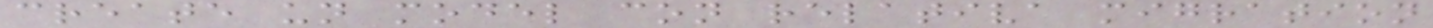create un model con relativa migration
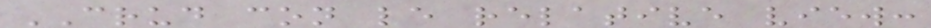CRUD con le relative view:
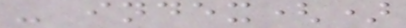- index()
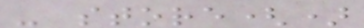- store()
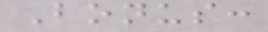Bonus:
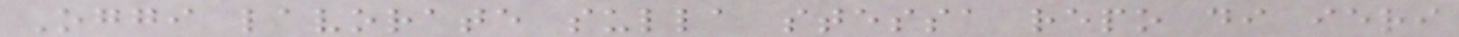Oggi lavorate sulla stessa repo di ieri
